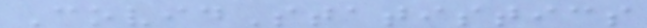CovidStatistics
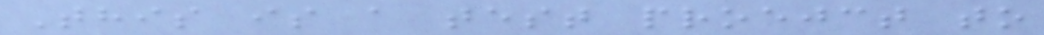This is a test proejct to
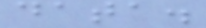data.
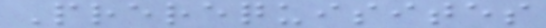Prerequisites
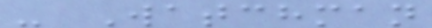- Watchman
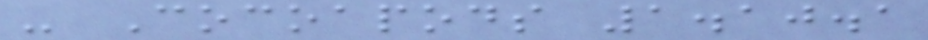- Cocoapods 1.10.1
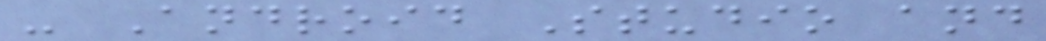- Android Studio and
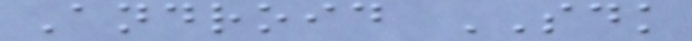Android SDK
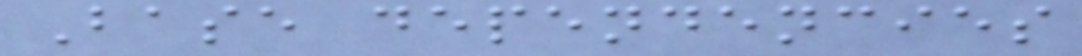Base dependencies
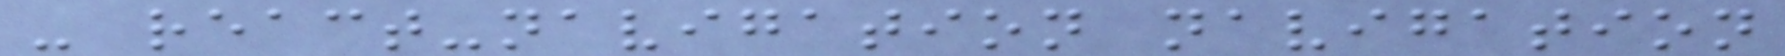- react-navigation navigation
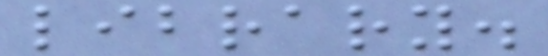library.
